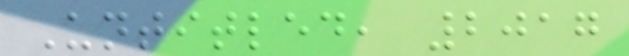Untitled, 2017
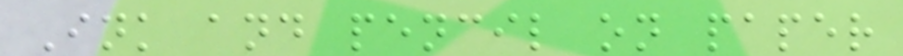Ink and pencil on paper
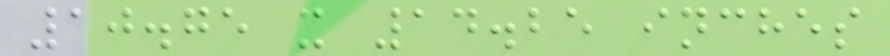10.75 x 14.25 inches
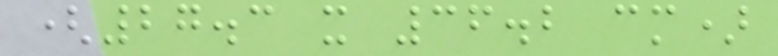(27.3 x 36.2 cm)
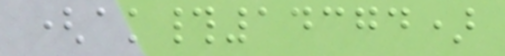(ak#14374)
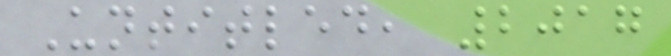Untitled, 2017
